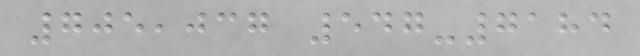705,037 547-7184
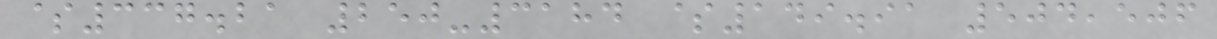$337.21 250-3184 $149.91 504,506
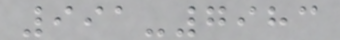991-7983
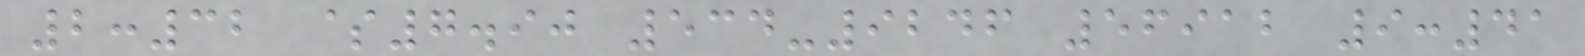2:32 $7.90 534-9246 56912 9:41
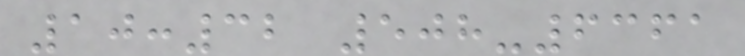10:32 508-6361
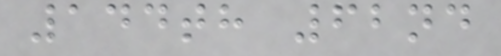144th 62nd
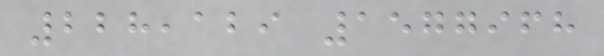228,129 1577968
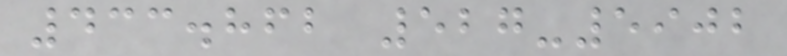433.862 527-5902
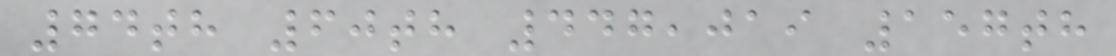74th 60th 447,019 157th
